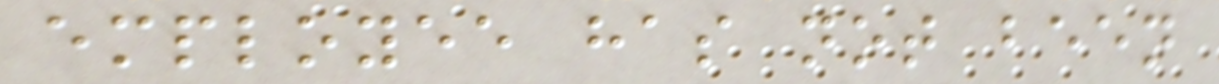employee has not been
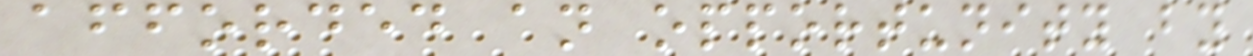afforded an opportunity by
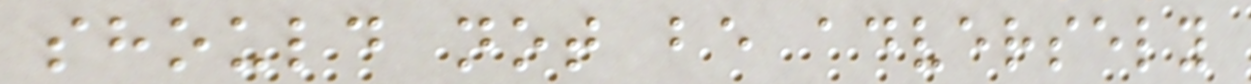should not be adversely
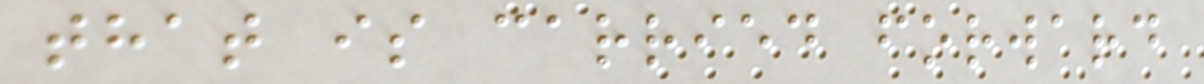that is carried forward
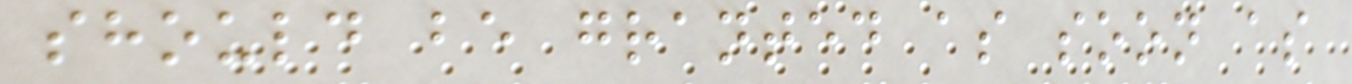should be granted as soon as
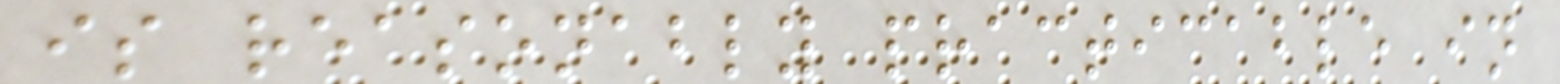is reasonably practicable in
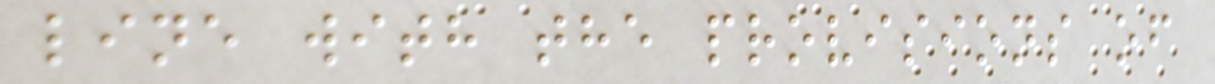line with the provisions of
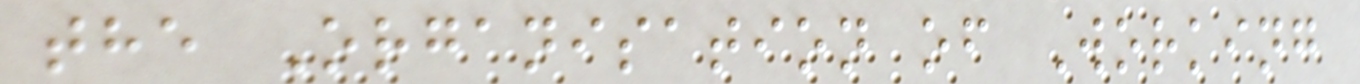the Organisation of Working
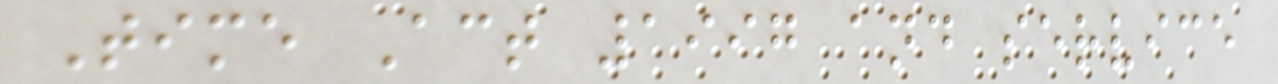Time Act 1997 and service
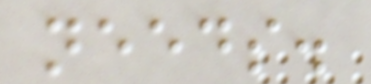needs.
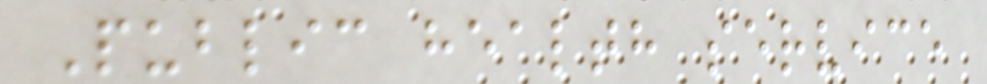Public health service
